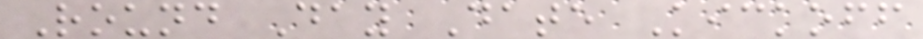Round Day Date Kickoff
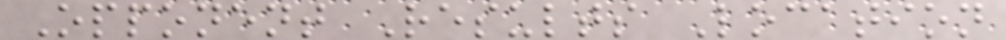Opponent Results Location
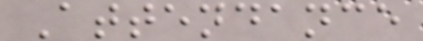Attendance
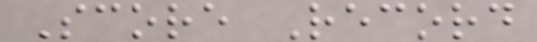Score Record
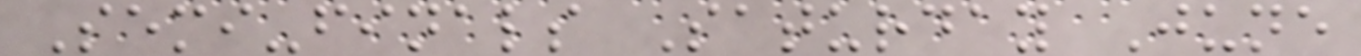Semi-finals Saturday June
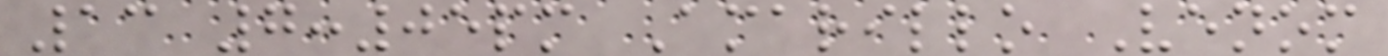13 7:05pm Amarillo Venom
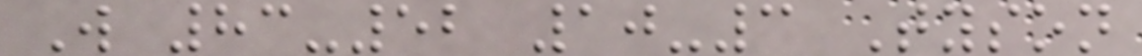W 83-52 10-3 Tyson
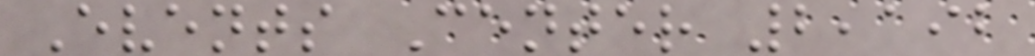Events Center 2,192
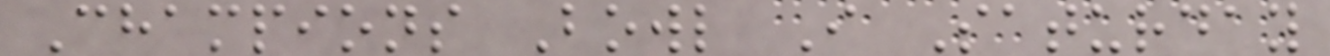Champions Bowl I Saturday
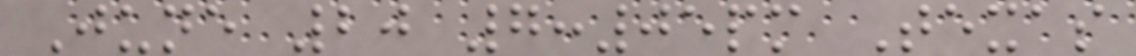June 20 7:05pm Texas
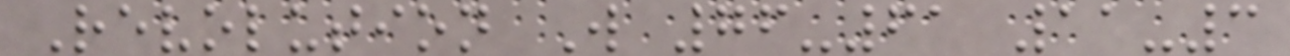Revolution W 76-61 11-3
